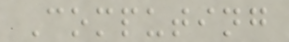Computing
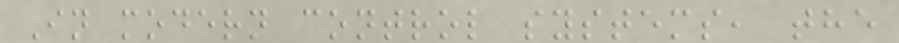In modern control systems, the
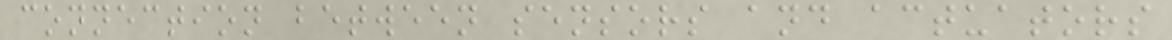connection between sensors and actuators
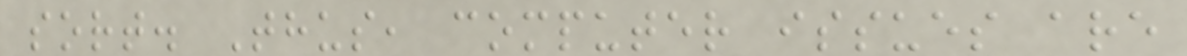sort. Thus, computer issues are
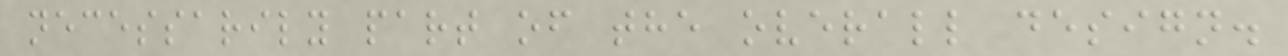necessarily part of the overall design.
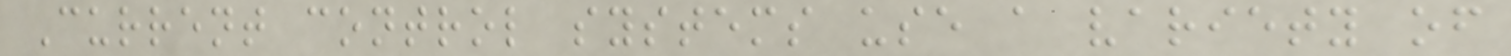Current control systems use a variety of
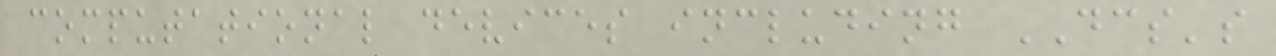computational devices including DCS's
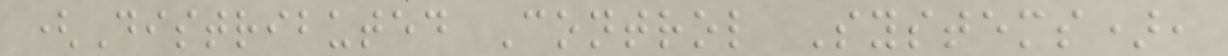(Distributed Control Systems),
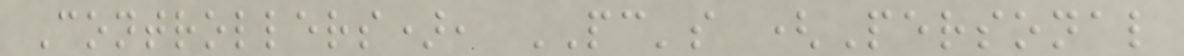Controllers), PC's (Personal
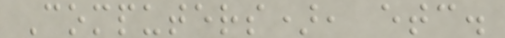Computers), etc.
